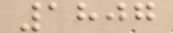1807
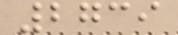2739
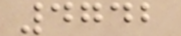4742
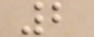2
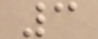3
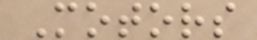Motors
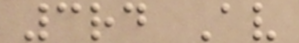3rd Av
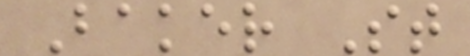Baker St
